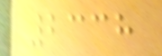2338
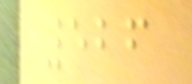526
